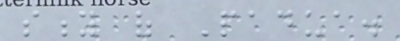sity of Padua.
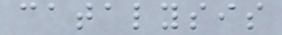catalysis
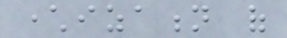characterization of
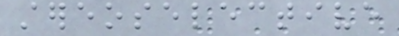stereoselective
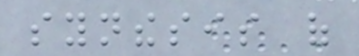synthesis of
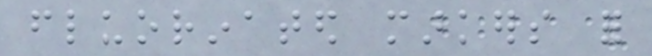fluorinated markers for
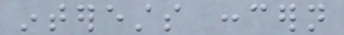interests concern
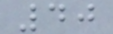40
